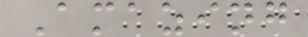Amazing
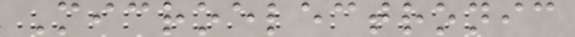Microelectronic
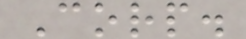Corp.
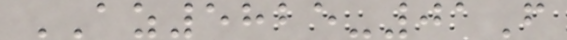AZ5825-01F
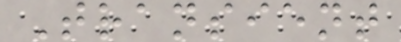Transient
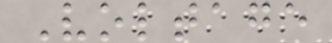Voltage
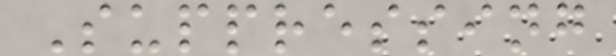Suppressing
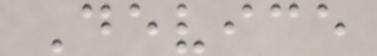Device
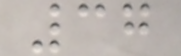37
